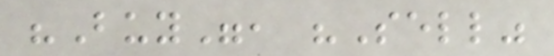"Buy", "Sell"
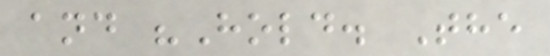and "Hold. The
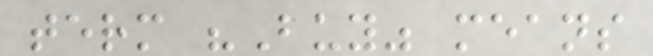term "Buy" means
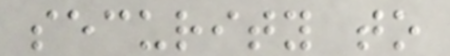security to
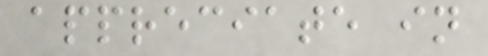appreciate in
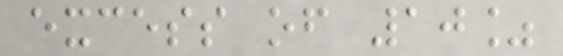excess of 10%
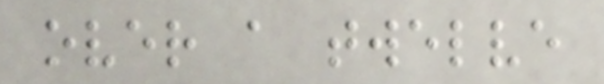over a twelve
